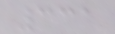331
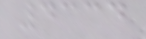4334
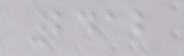2412
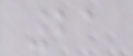21
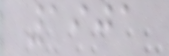1901
